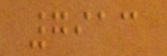7913
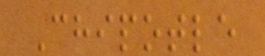Chipotle
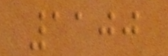1100
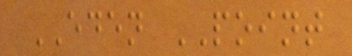EDEN POINT
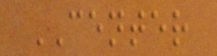CENTER
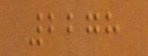2278
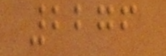2276
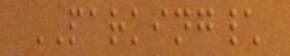PARKING\
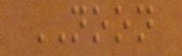NOON
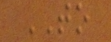TO
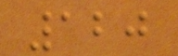120
